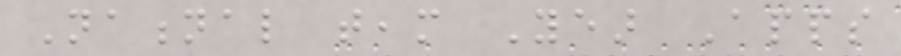National team Year Apps
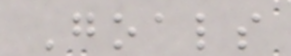Goals
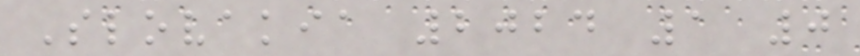Slovakia 2024 1 0
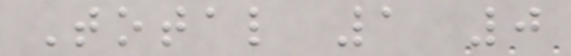Total 1 0
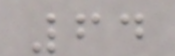64
